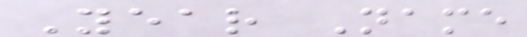Year Name
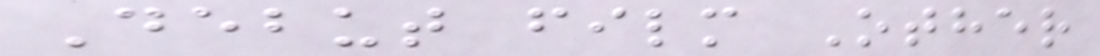Debut film Other
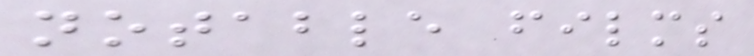notable films
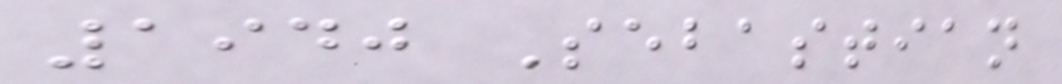1940 Sebastian
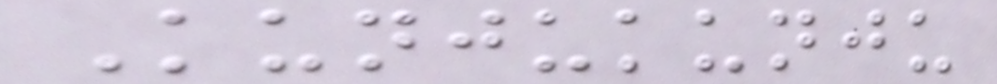Kunjukunju
